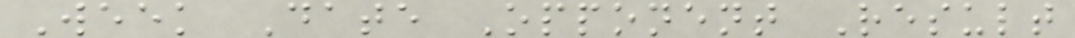Week Date Opponent Result
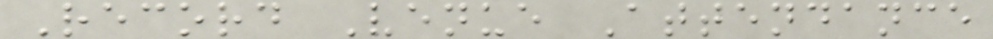Record Venue Attendance
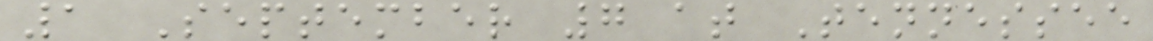1 September 7 at Tennessee
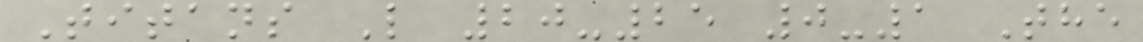Titans L 20-25 0-1 The
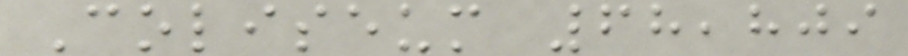Coliseum 68,809
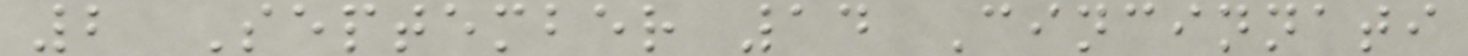2 September 14 Cincinnati
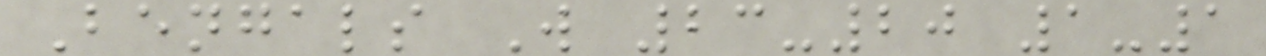Bengals W 23-20 1-1
